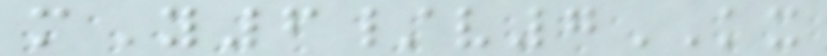mY6/v7KX
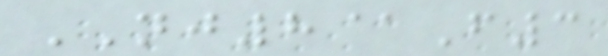NJ8@F3
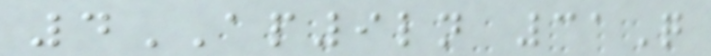4AP9ln 31Q
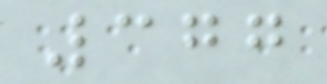377
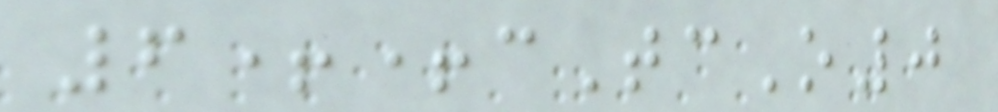6++cTcO0
